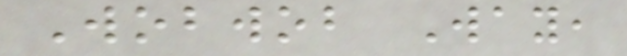Wobwob Way,
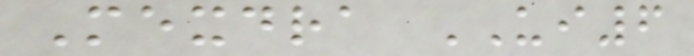Mexdra UI6
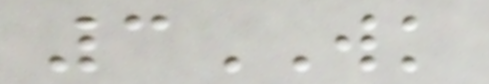3WK
